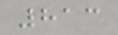813
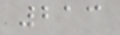213
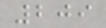209
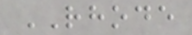RHODE
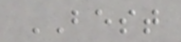BEST
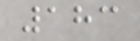183
